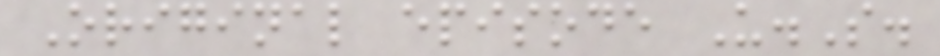Original episode U.S.
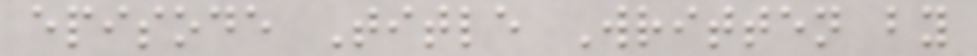episode Title Written by
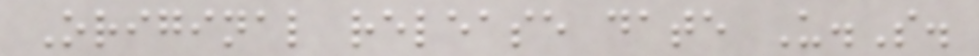Original release date U.S.
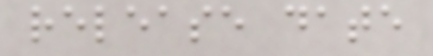release date
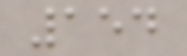154
